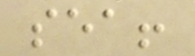sea!
